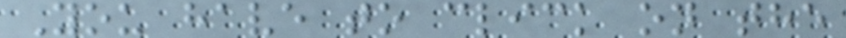You have to click on the
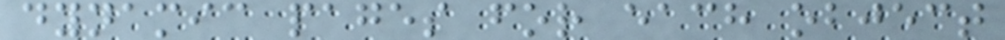dynamic pages for each object
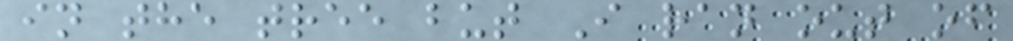in the tree but I ran out of
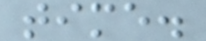time.
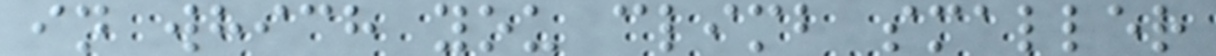in which you climb smaller
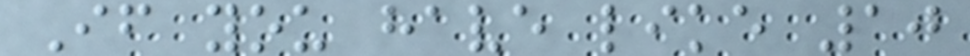If you have like 10
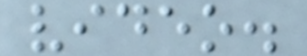video.
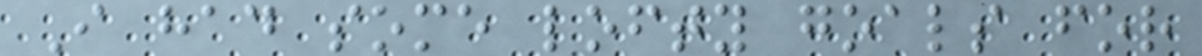I had some lofty goals for
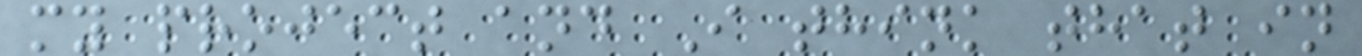my project and I think that in
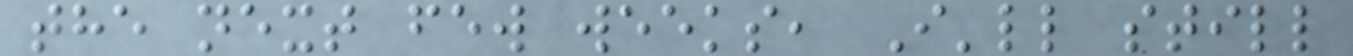the next few weeks, I'll still
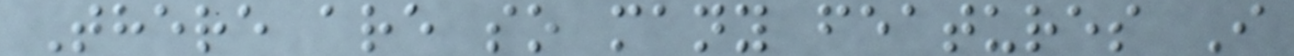There are so many features I
